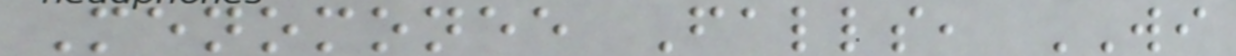Menomonee Falls, WI
